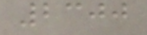2300
